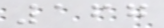167
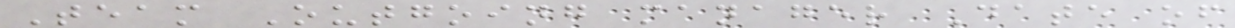Team Outgoing manager Date of
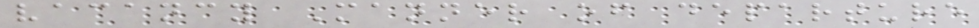vacancy Manner of departure
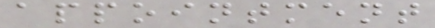appointment
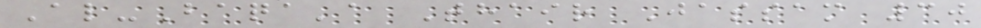Al-Baqa'a Thair Jassam 30
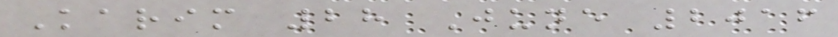Karim 28 June 2016
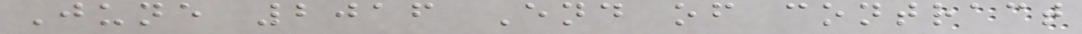June 2016 End of contract
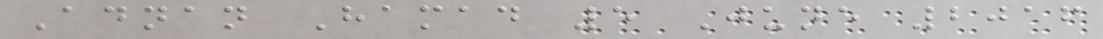Adnan Hamad 5 June 2016
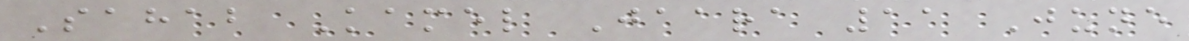Sahab Kamel Jaara 11 June
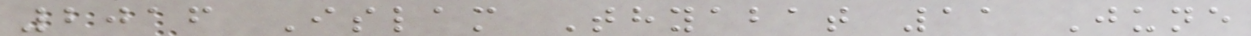2016 Islam Thyabat 11 June
